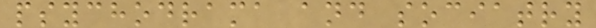psychodrama and sociatry
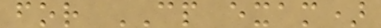for CP exam)
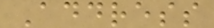Address
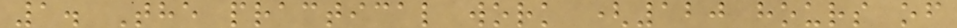1. The practical work (120 hours of
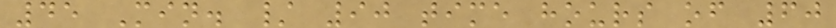45 Min. / 90 time hours of 60
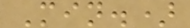Min.)
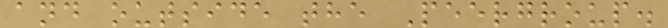and outside the Peergroup.
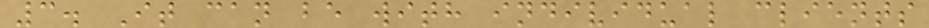3. It can be with individual clients
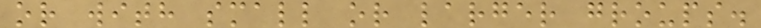or with small or larger groups.
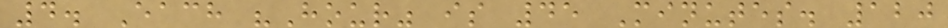4. Each "Hour" is 45 Minutes. 120
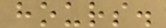hours.
